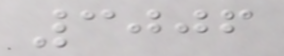3006
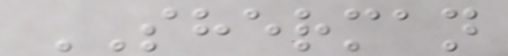SHERMAN
